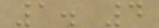1. 4
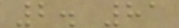2. 81
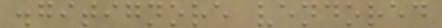.gitignore vendored
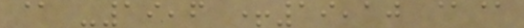@ -19,6 +19,10 @@
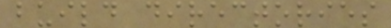build directories
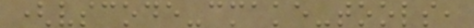(vscode-cmake-tools,
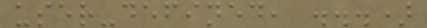user-defined, ...)
